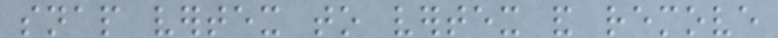snap vertex to vertex and remove
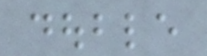double
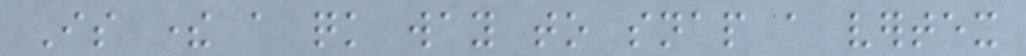Is there a quick way to snap a vertex
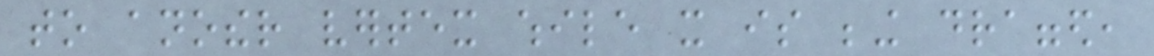to another vertex while it is being dragged,
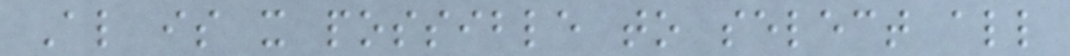Also is it possible to select all
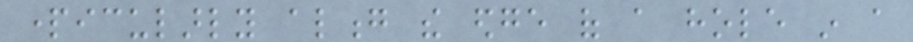particularly along the edge of a hole in a
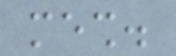mesh.
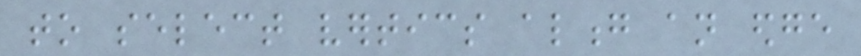to select vertics along an edge
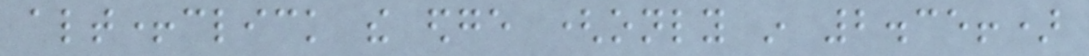alt+click the edge (only in 2.35!)
